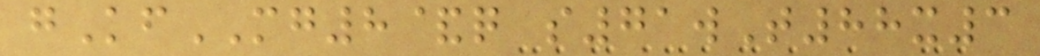gKfMG8&q s71wT88x3
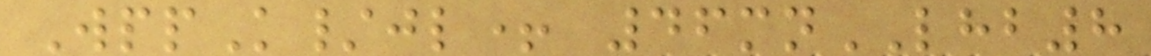WppK/jl+ 46mnLHB8
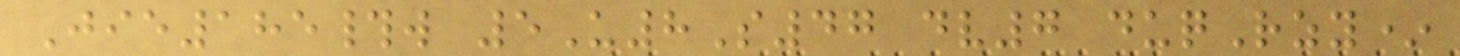Jie185#w 5U8S47 dv7 duqRzy*
